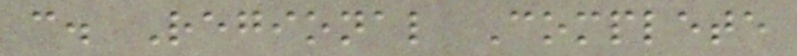c. Regional Complete
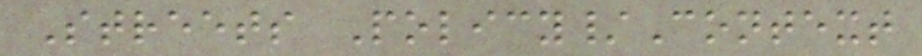Streets Policy/Context
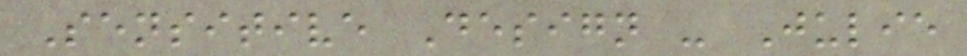Sensitive Design - Julie
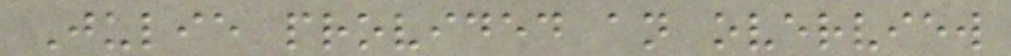Julie provided an overview
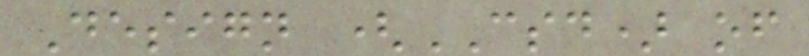Design (CSD) of
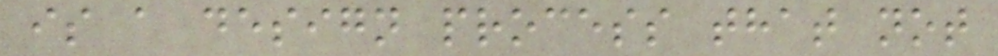is a design process that not
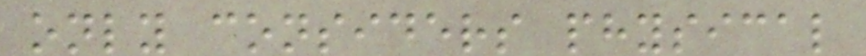only considers physical
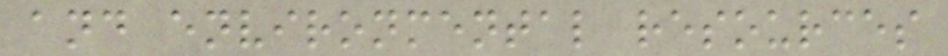and environmental resources
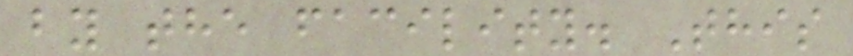by the facility. This
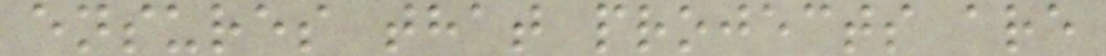ensures that projects are
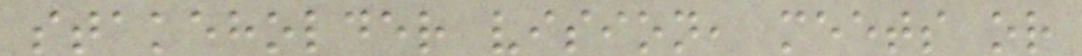stakeholder vision, meets or
